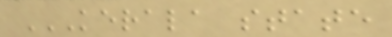KERALA STATE
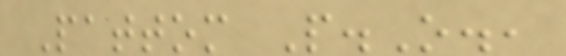Pattom P.O.,
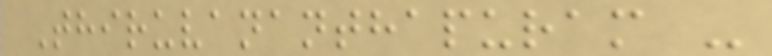Thiruvananthapuram -
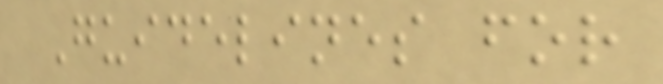Guidelines for
